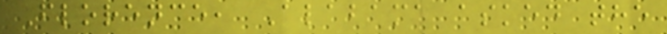Florence, Alabama asked the
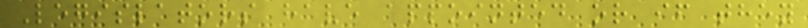Legislators have appointed or if they
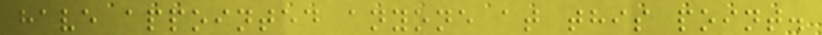have appointed anyone at this point.
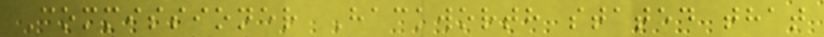Commissioner Hackworth stated that
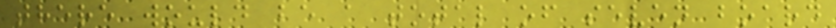there would be a total of seven board
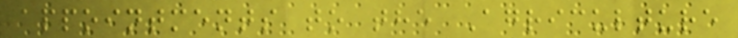appointments to the Agriculture
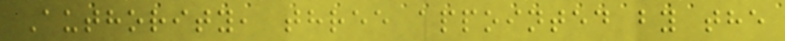Authority, three appointed by the
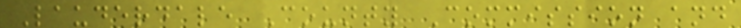Lauderdale County Commission and
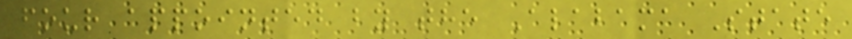four appointed by the Alabama State
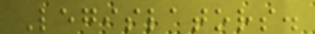Legislators.
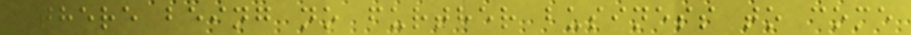There being no further business to come
